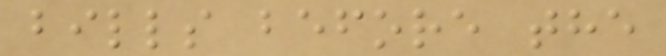bills before the
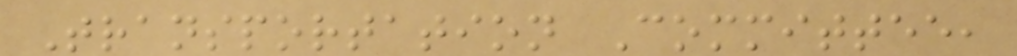Transportation Committee,
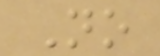No
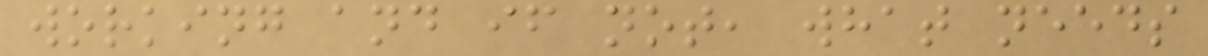working and if not, what needs
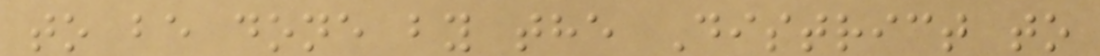to be done by the District to
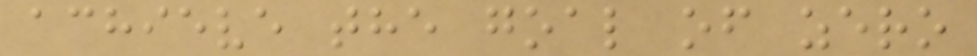achieve the goal of zero
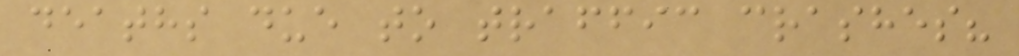deaths due to traffic crashes?
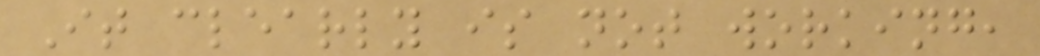It clearly is not working,
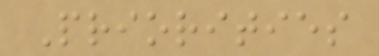Priorities
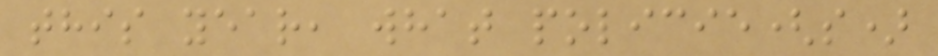this year, what policie(s)
